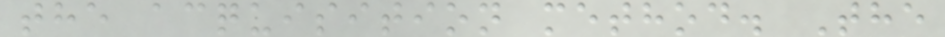the acquisition method. The
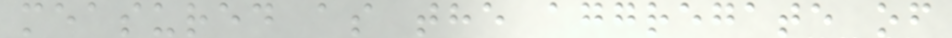measured as the aggregate of
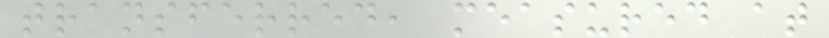transferred, measured at
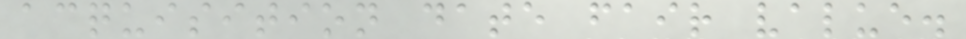acquisition date fair value.
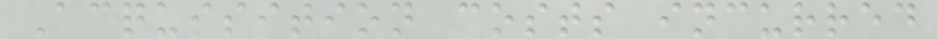Acquisition costs incurred
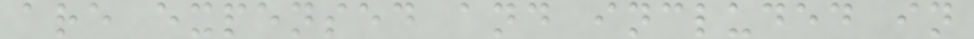are expensed and included in
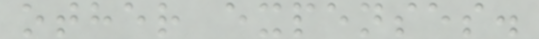other expenses.
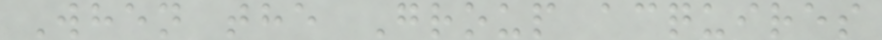When the Group acquires
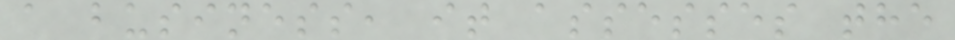a business, it assesses the
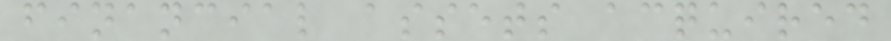financial assets acquired
